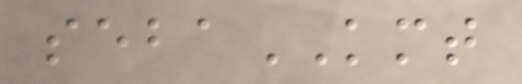sebaKMT
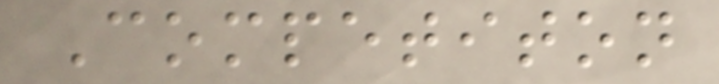Competiton
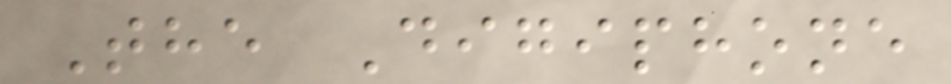The Digiphone
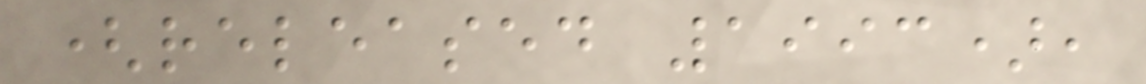(released 1993),
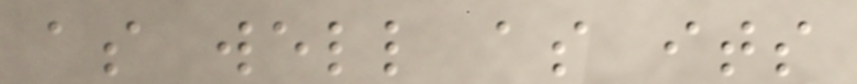as well as its
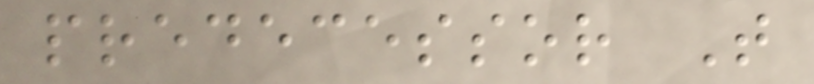predecessor T
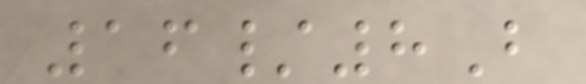16/8B
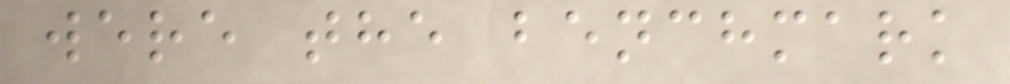were the benchmark
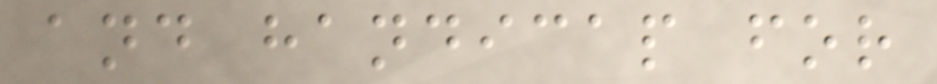and handicap for
